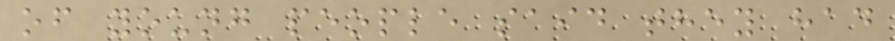of young people said they had
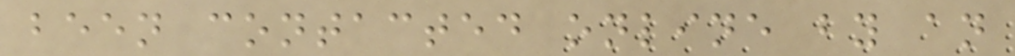been contacted online by an
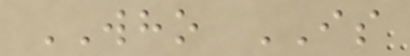WHO IS
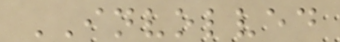INVOLVED
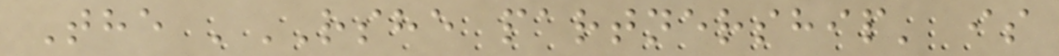The 'RSHE partnership' is
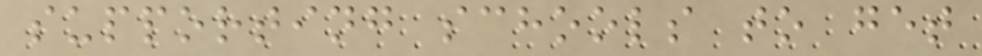supporting schools to get
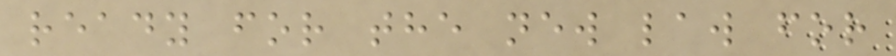ready for the new law for
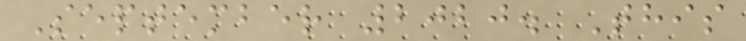September 2020. This
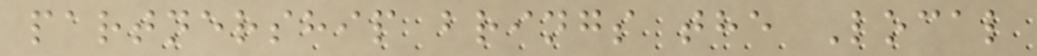partnership brings the Local
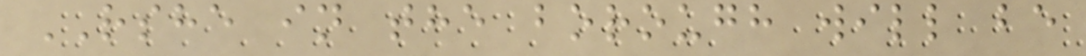RSHE in the borough will be
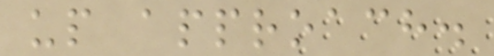up approach.
